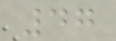47
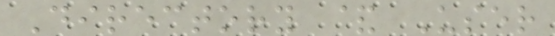Directory & User
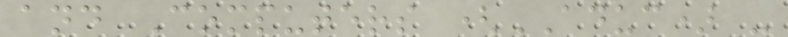and Computers (ADUC) -
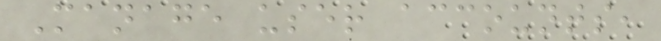Manage user accounts,
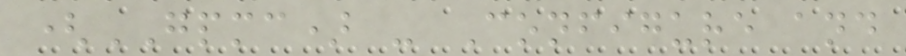(GPMC) - Configure and
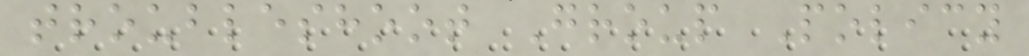troubleshoot Group Policy
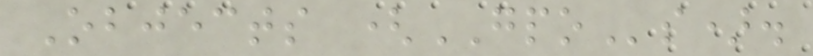Objects (GPOs).
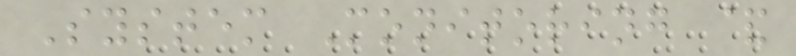System Monitoring &
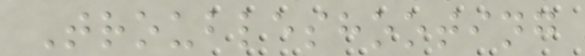Troubleshooting
